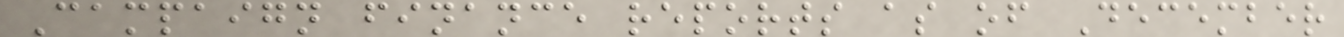Campaign finance reports as of December
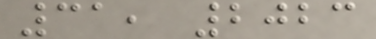31, 2023
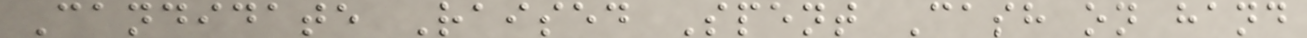Candidate Raised Spent Cash on hand
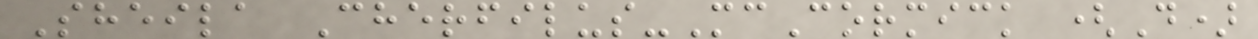Sheila Cherfilus-McCormick (D)
